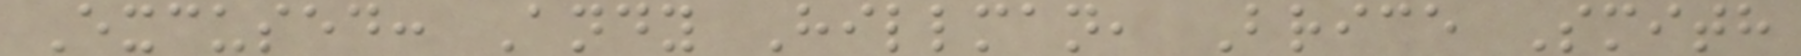Excused: Andy Hillman, Brice Smith
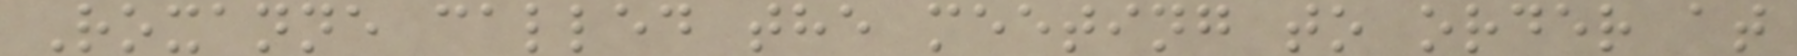Roxanne called the meeting to order at
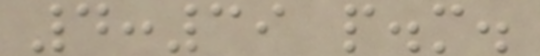4:39 p.m.
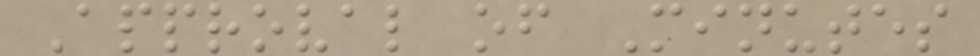Approval of Minutes
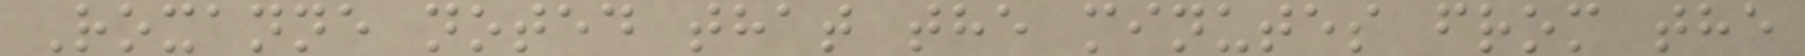Roxanne noted that the minutes from the
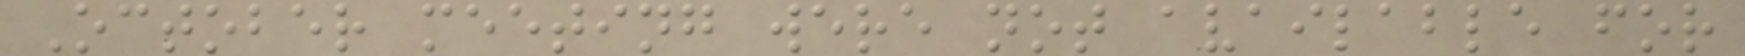October meeting were not available for
